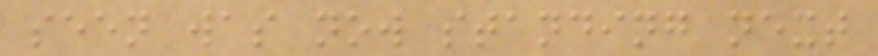seen was now standing next
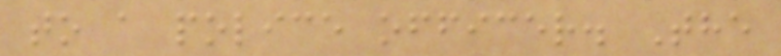to a police officer. The
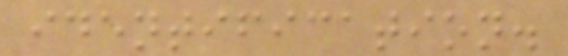identification.
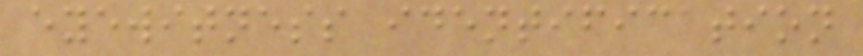eyewitness identification
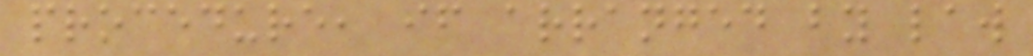procedure, if arranged by law
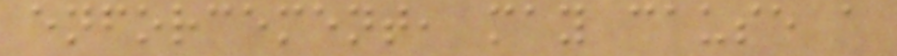enforcement, may cause a
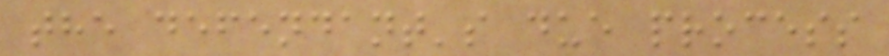the defendant's due process
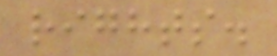rights.
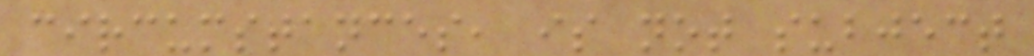circumstances, is not subject
